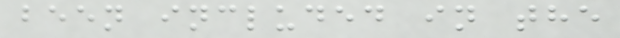been included in the
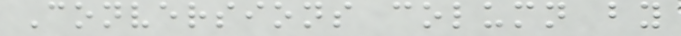Conversions column by
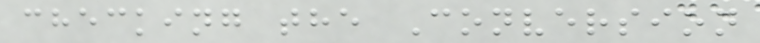checking the Conversion
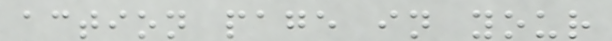action page in your
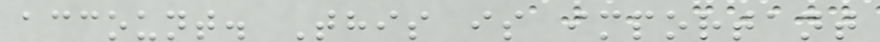account. This is important
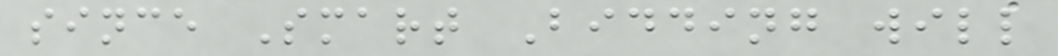since Smart Bidding will
